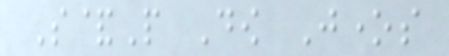S&P Dow Jones
